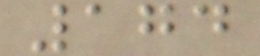174
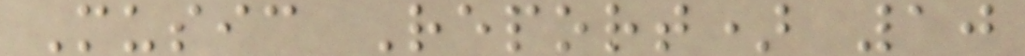Music Report) 10
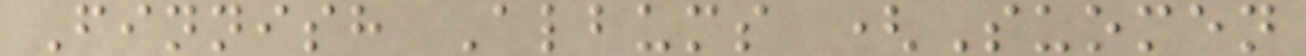Finnish Albums (Suomen
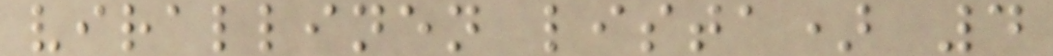virallinen lista) 4
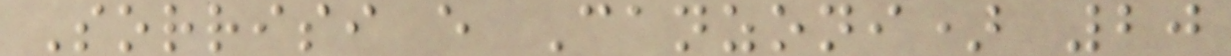Sorrisi e Canzoni) 20
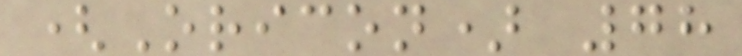(Oricon) 78
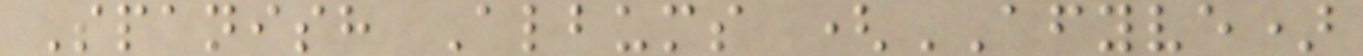Spanish Albums (AFYVE)
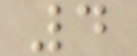4
